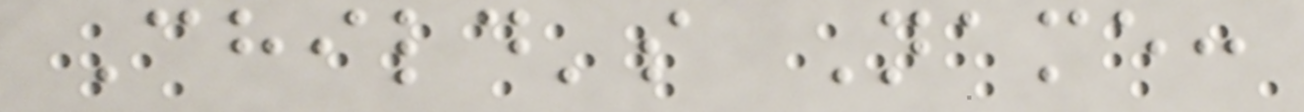Child's Name:
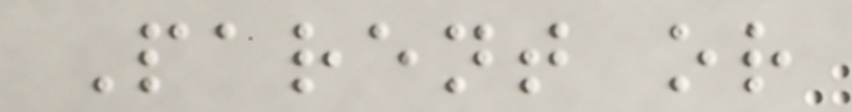Parent or
